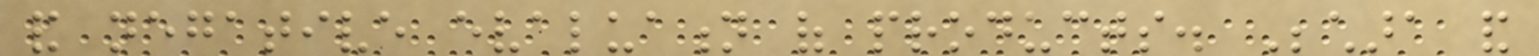and negative evaluation of products. Bechara and
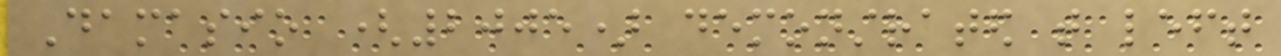Damasio (2005) demonstrated that left
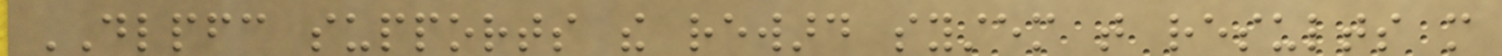DLPFC supports the reward system that results more
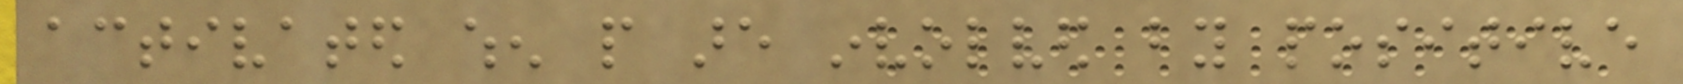activated when people are involved by positive
